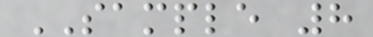SAMPLE 8
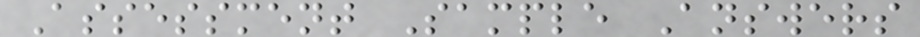Assessment Sample Answers
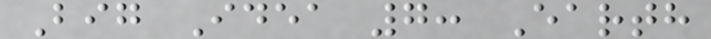Big Idea 7: Earth
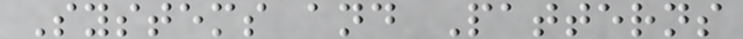Systems and Patterns
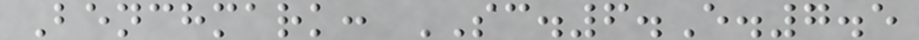Benchmark: SC.6.E.7.5
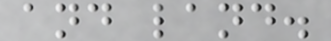and land.
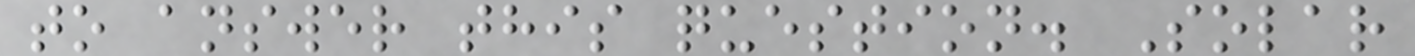to answer this question. Solar
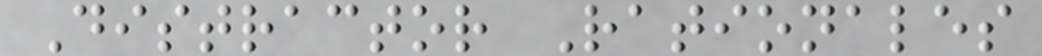Distractor Rationales
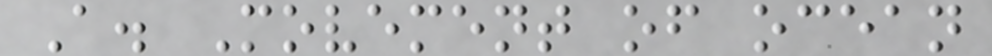A. Movement of ocean
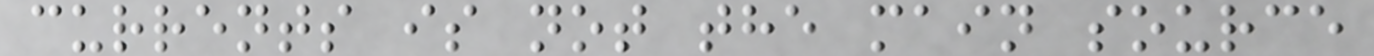currents is not the main source
